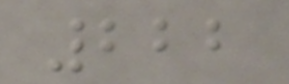222
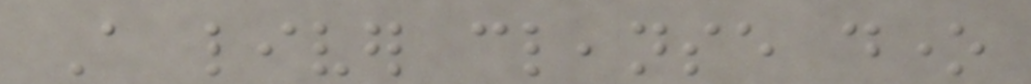A liver cleanse done
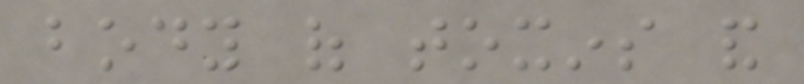body of toxins and
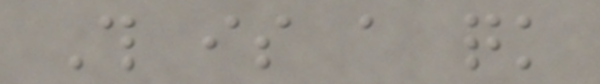This is a quick
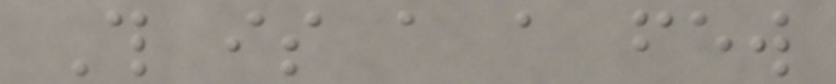This is a a few
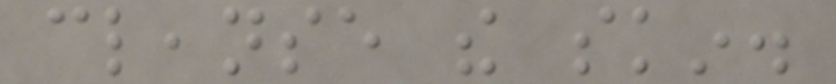cleanse the skin.
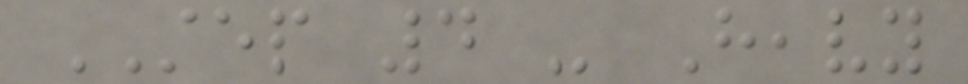STEP 4 - Heavy
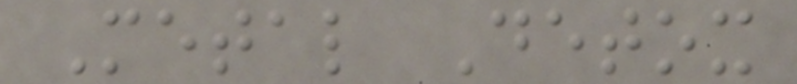Metal Detox
